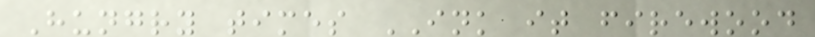Hungry times INK it firewood
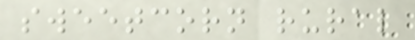sweetcorn rural
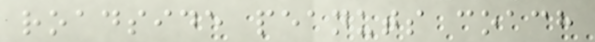roadside peanuts coach
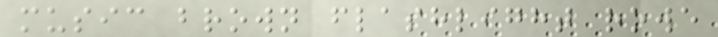music brown flashlight rowe
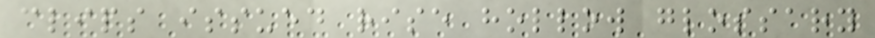clips issued rise hollow glossary
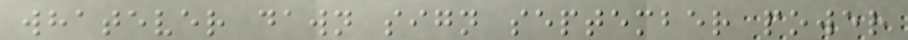whatever dawn sign september power
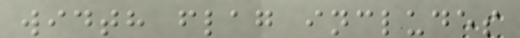width flag includes
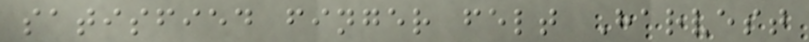satisfied finger felt Harvest
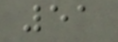51
